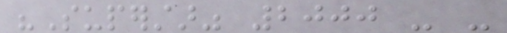"Superstar" 2000 - -
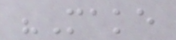"Make
